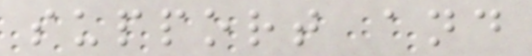support and
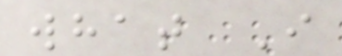what I
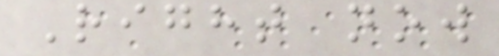Right now
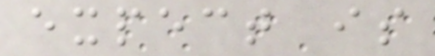expect is
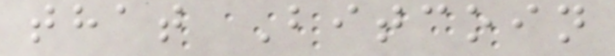that Bitcoin
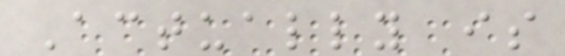Actually is
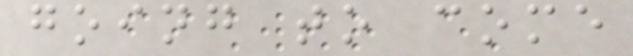going to come
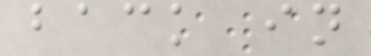back in
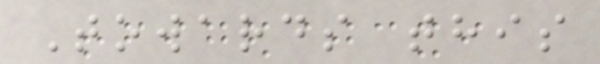Towards this
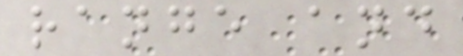range and
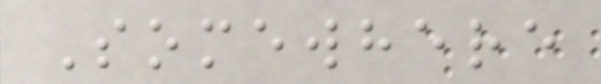Somewhere
